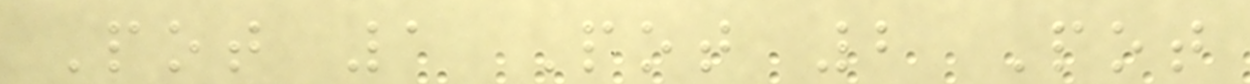Pot 1 Pot 2 Pot
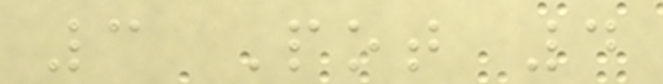3 Pot 4
